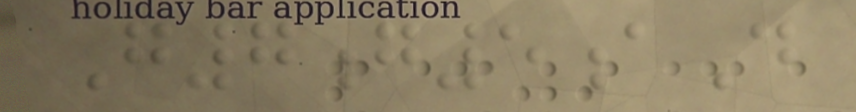G7g5aD
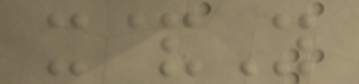x&Y
